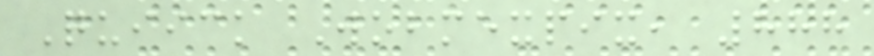Quiick Wobmexpix, 888
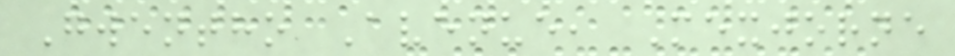Gwentho Avenue, Mexjorne
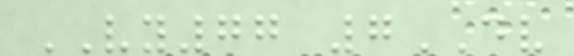VY77 7DV
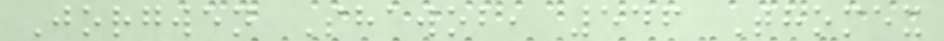Jorgwen Shawob, 546 Thomex
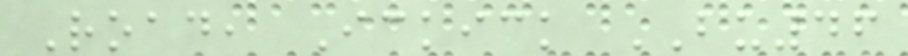Road, Ickick BU46
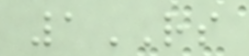1RS
